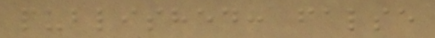published: false
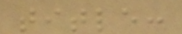title:
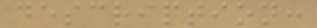description:
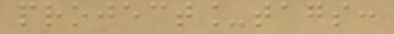project_tags:
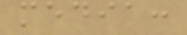media:
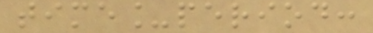time_period:
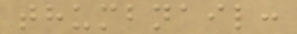thumbnail:
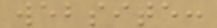website:
